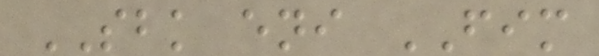SBK eni FIM
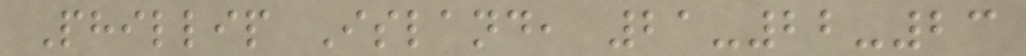Phillip Island, 21-22-23
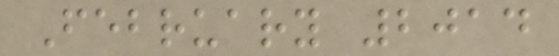February 2014
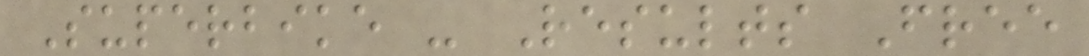Superbike - Results Free
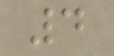4
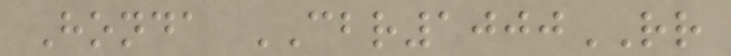Honda CBR1000RR
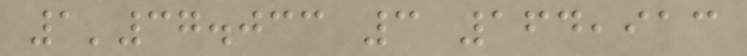1'37.033 3 164,913
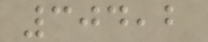304,2
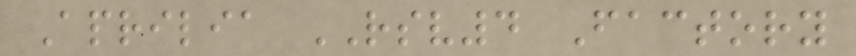Aprilia RSV4 Factory
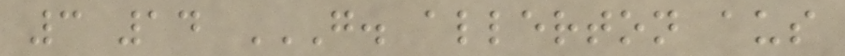3 14 G. ALLERTON AUS
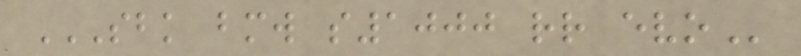SBK BMW S1000 RR EVO
